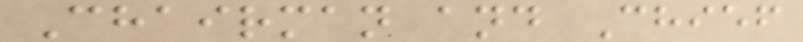Chairman and Chief
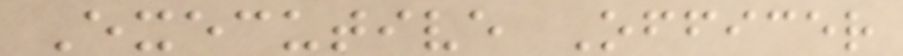Executive Officer
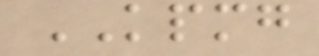KPMG
